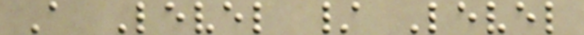A Level / Level
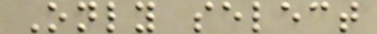Only select
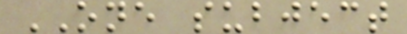ONE subject
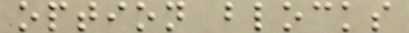option blocks
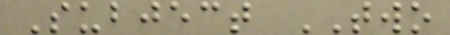Subject TWO
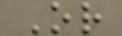Or
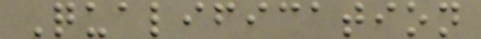Qualification
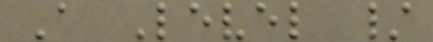A Level /
